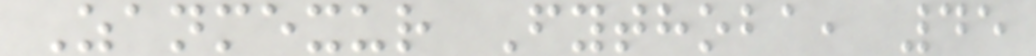Zanmexur Fythoba, 45
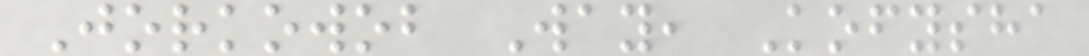Jorkowob Way, Kofysha
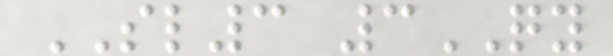SL3 3QY
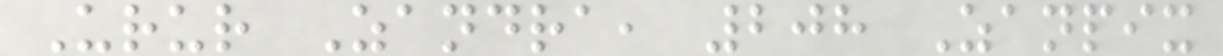Urur Zandra, 208 Zanpix
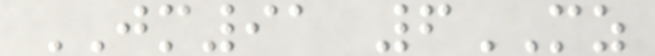JM91 6MZ
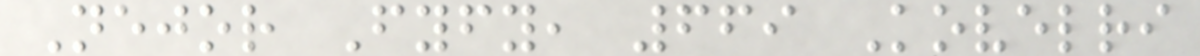Nejor Fyfy, 669 Kovelri
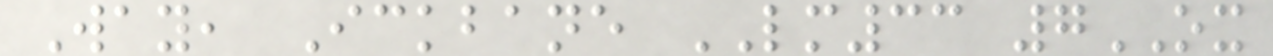Way, Ickbane LM33 7OX
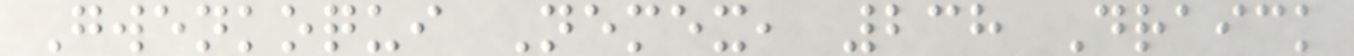Gwenkoqui Nemex, 238 Draick
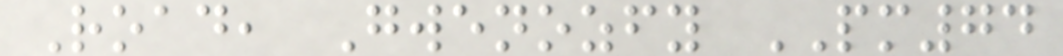Road, Gwenozfy PM74
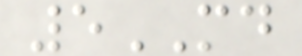5MD
